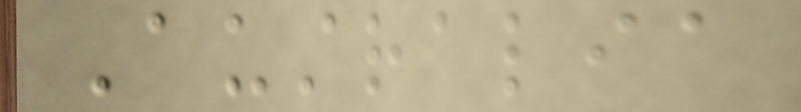Australia
